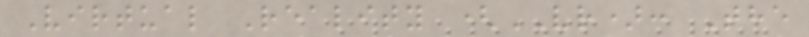Virtual Reality (VR): The
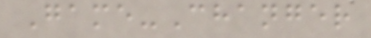Game-Changer
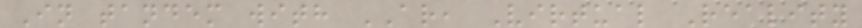In tandem with AR, Virtual Reality
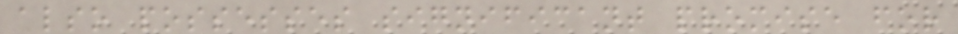also possesses significant promise for
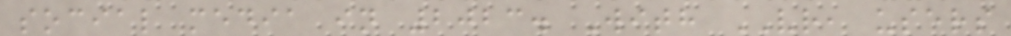social media in 2023. With VR, users
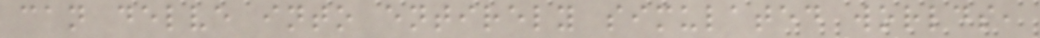can delve into entirely simulated worlds,
